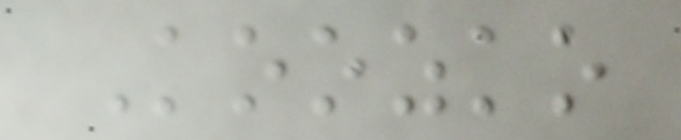Koozko
